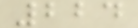224
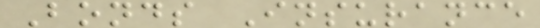Bonds Insurance
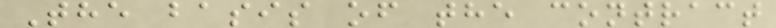The basis of the contract
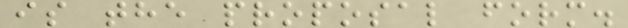is the proposal form.
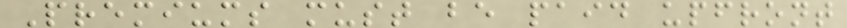Premiums must be paid upfront
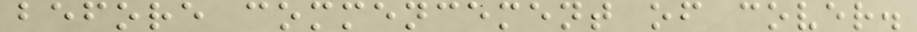before commencement of cover.
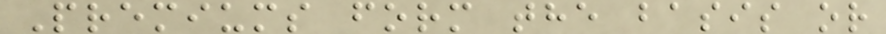Premiums form the basis or
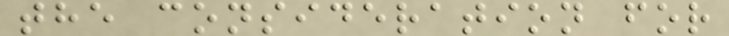the consideration for
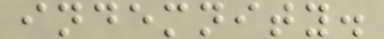indemnity.
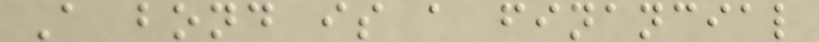A bond is a financial
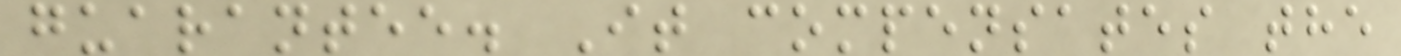guarantee. It compensates the
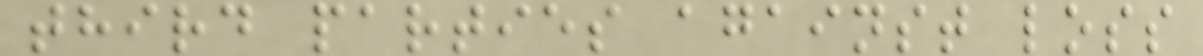third parties against loss
